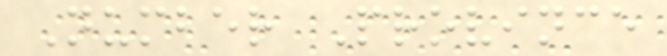Number Province
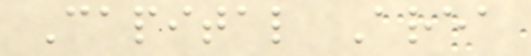Capital Area
